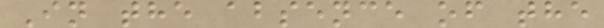In the absence of the
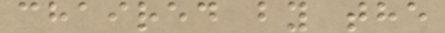chaired by the
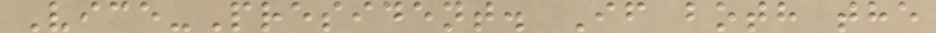Vice-President. If both the
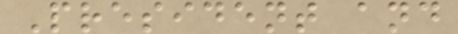President and
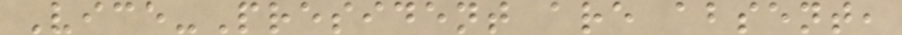Vice-President are absent,
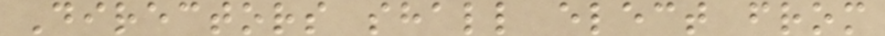Directors shall elect from
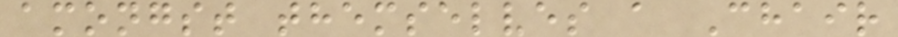amongst themselves a Chair
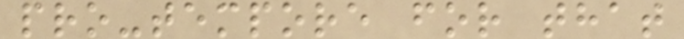pro-tempore for that
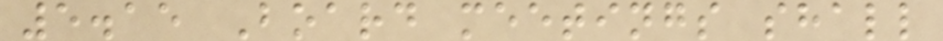5.15 Board meetings shall
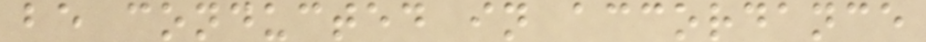be conducted in accordance
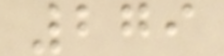279
